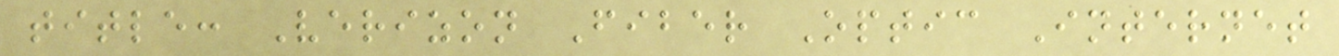title: Verizon Fiber Optic Internet
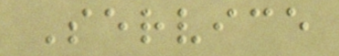Service
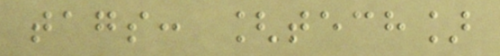tags: [tech]
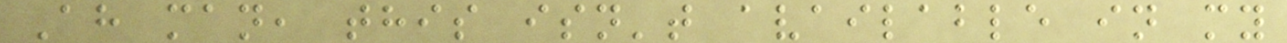Ah man, this isn't available in my
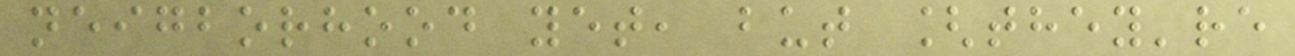neigborhood yet, but [they're
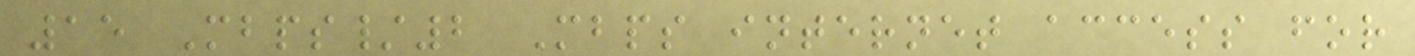15 Mbps/2 Mbps internet access for
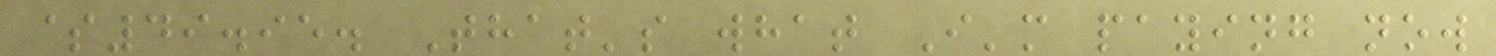$49.95. That's what I'm paying now
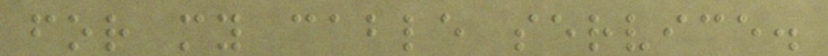for my cable service.
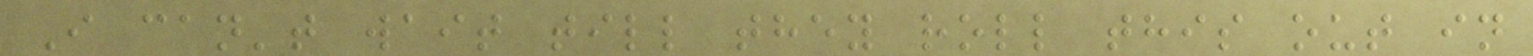I can't wait till they roll this out in
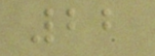22
